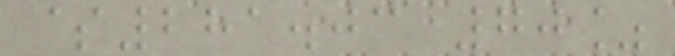$281.03 70%
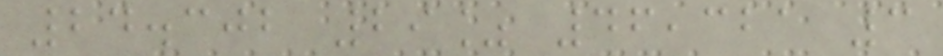24.302 29% 46,321 3
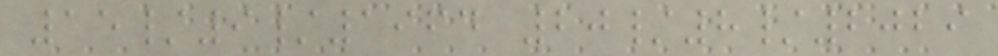15/9/1964 20/8/2029
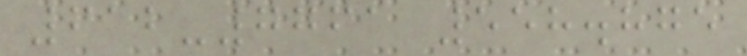612-7761 558.875
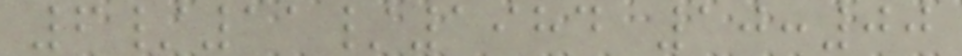6/11/1984 10:00
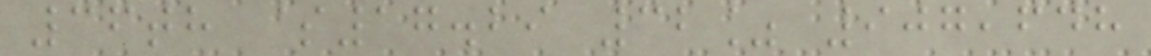36th $17.29 32% 907,648
